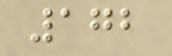172
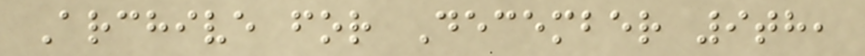Archive for December 9th,
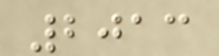2013
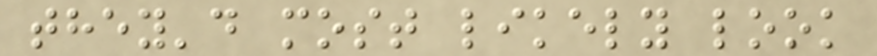they'd most likely look
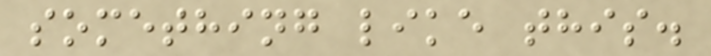something like this.
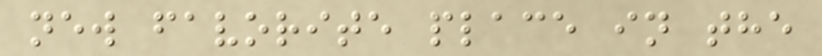new favorite place in the
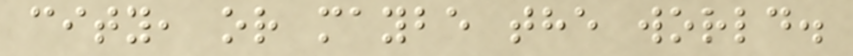city, or maybe the world.
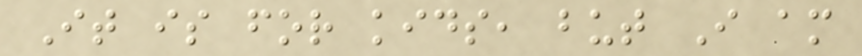It is for kids, but I am
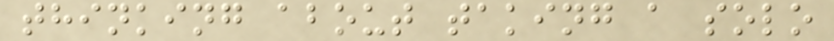thinking about taking a solo
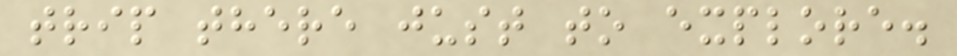trip there just to explore.
